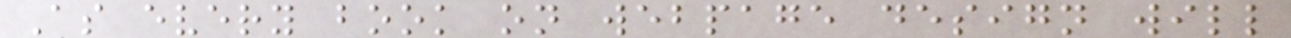As every book on webpage design will
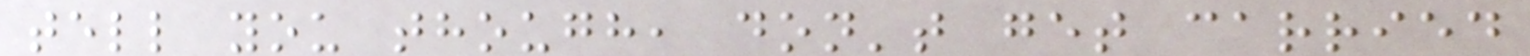tell you though, don't get carried
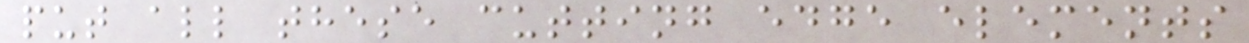put all these cutting edge elements
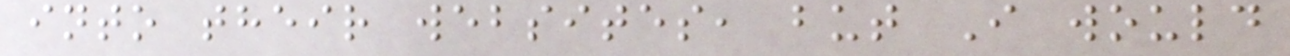into their websites, but I would
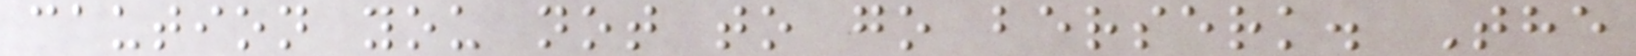caution you not to go berserk. The
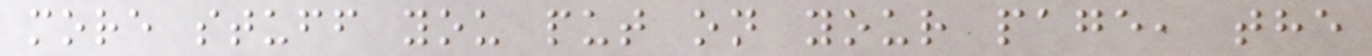more stuff you put on your page, the
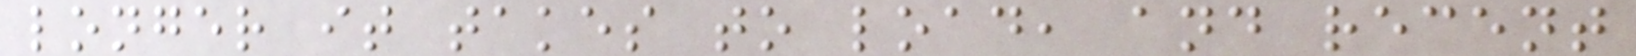longer it takes to load, and recent
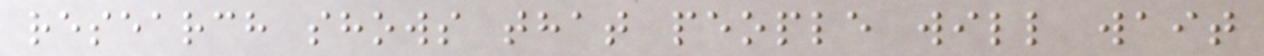research shows that people will wait
